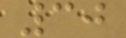30
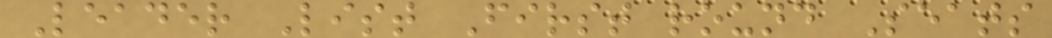Leader List First round Seats
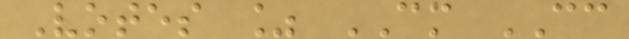Votes % CM CC
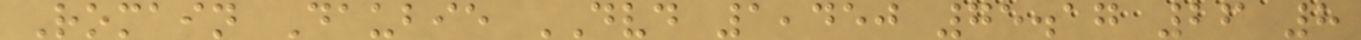Romain Daubie DVD 1,450 75.17 26 8
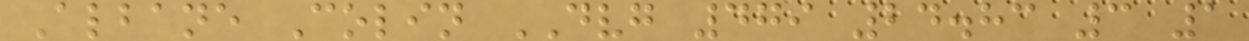Albane Colin DVG 479 24.83 3 1
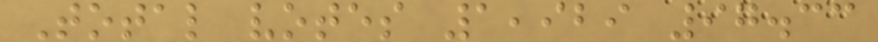Total votes 1,929 97.33
